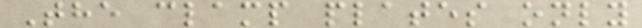The clamp plates only
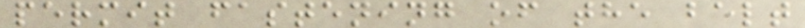permit fastening of the belt
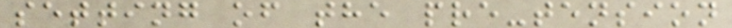setting of the pre-tension
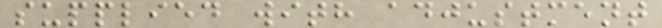supplied with adjustment
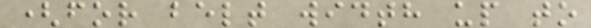(for belt width up to
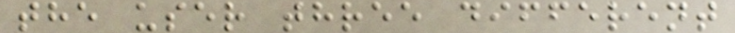the user three different
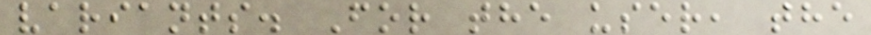variants. For the user, the
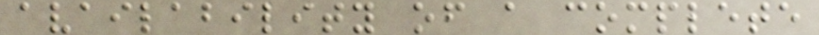availability of a complete
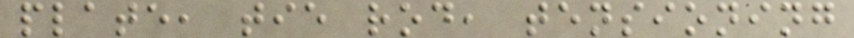plate, tie rod, tensioning
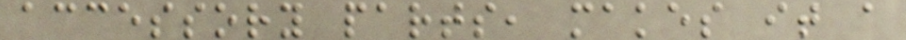accessory parts, makes it a
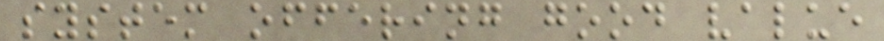system offering good value
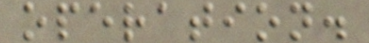operation.
